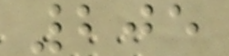205
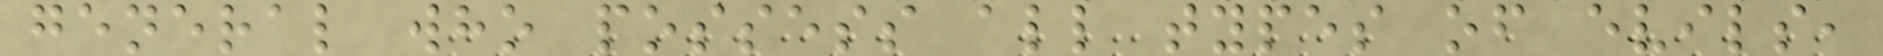general who possess all types of evils,
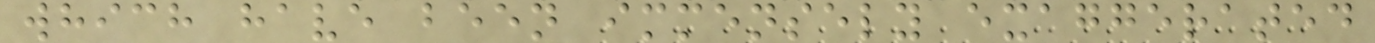which have been immensely exaggerated
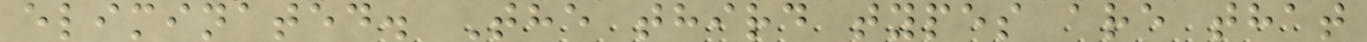eliminated. The third types are that
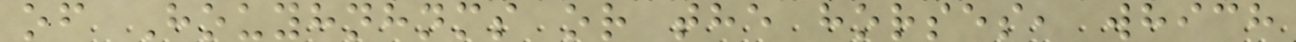of Houyhnhnms or the horses, which
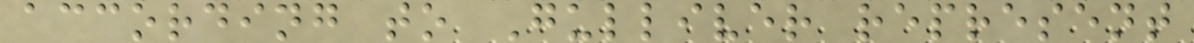according to Gulliver represent
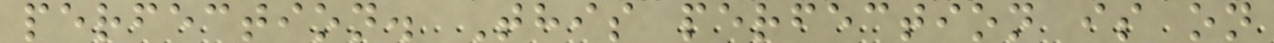perfection. This perfection is on
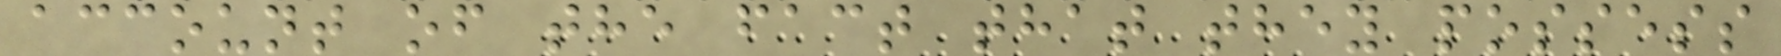account of the fact that they possess
